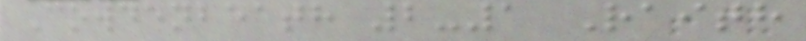Cowdenbeath 2-1 Raith
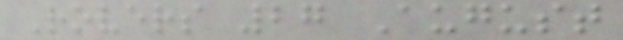Rovers 27 August
